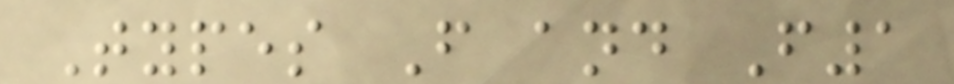Types F and F1
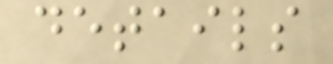details
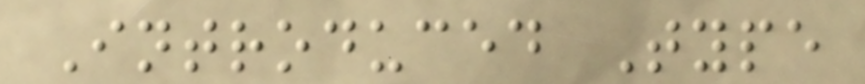Introduced Type
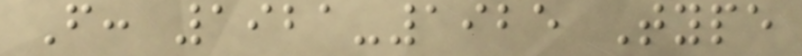F: 1921-1925 Type
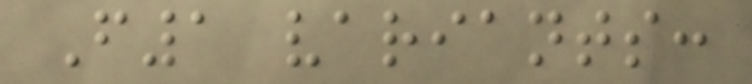F1 variants:
